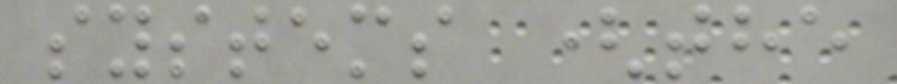systems (the
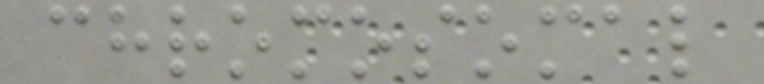chromosomal
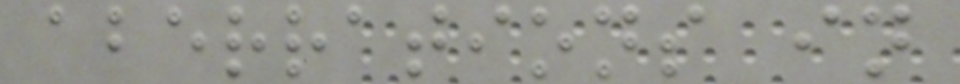aberrations in
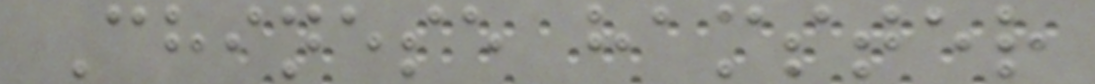Chinese hamster
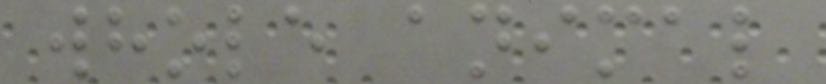whole animal
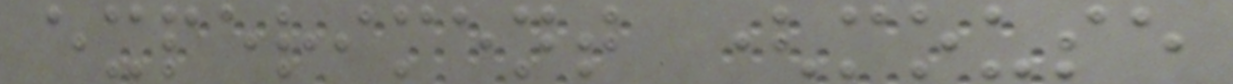experiment (mouse
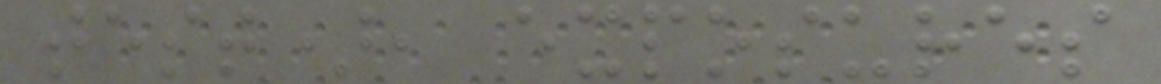test), exposures
